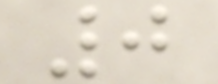0
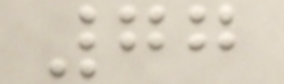77
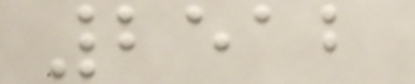2512
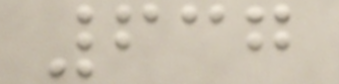637
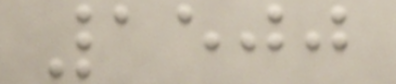1500
